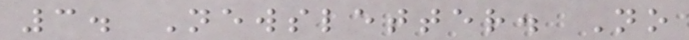3. Newsletter. No
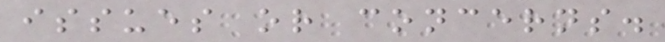issues or concerns.
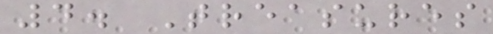4. Treasures
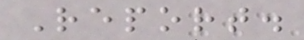Report.
